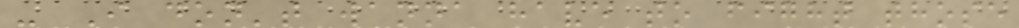- I don't wanna have to fight those
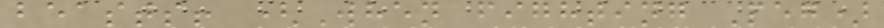beasts! (When fighting Peg)
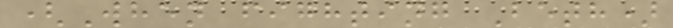(When fighting Beth)
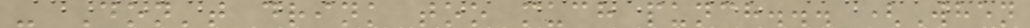- Don't drink too much punch... (When
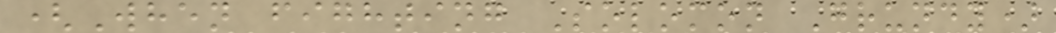(When fighting Solomon Grundy)
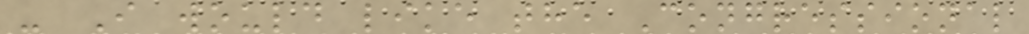- I would like the Congressional
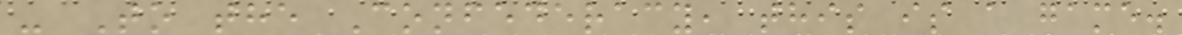- To the Confederacy, this is a game.
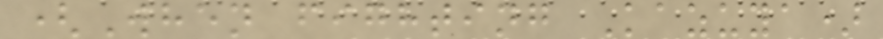(When fighting Kazuya)
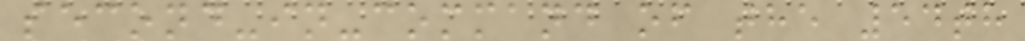second-in-command of the 54th
